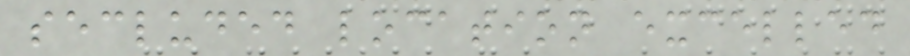secluded location excelled
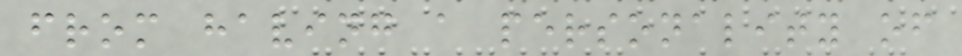from having a personality of
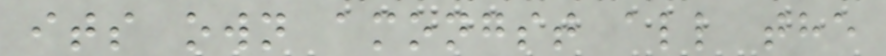its own amongst all the
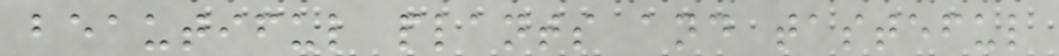beautiful plants and tasteful
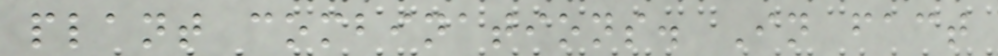plant combinations. In fact
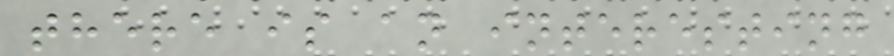there is an interesting
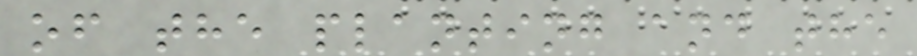of the planting and the
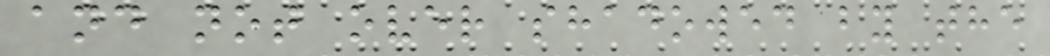and not over shadowed by the
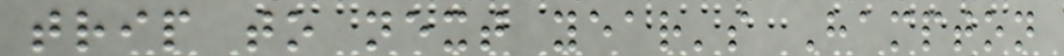trip to next year's Hampton
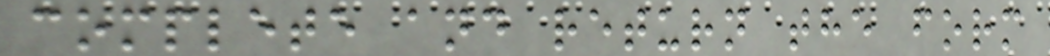complete and return the form
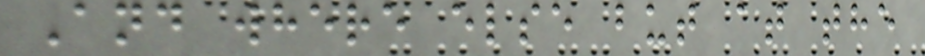And where else but at the
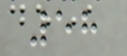58
